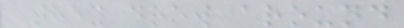They drew around
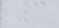3
